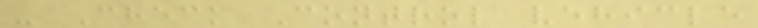- Check Control vehicle
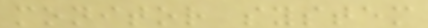monitor system
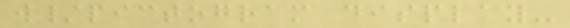w/pictogram display-
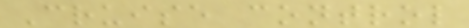Cruise control
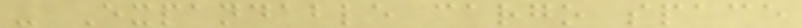- Expandable cargo space
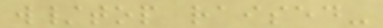w/top raised-
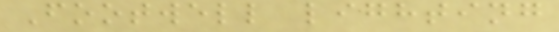Footwell lighting
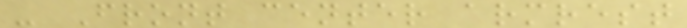- Front center armrest
